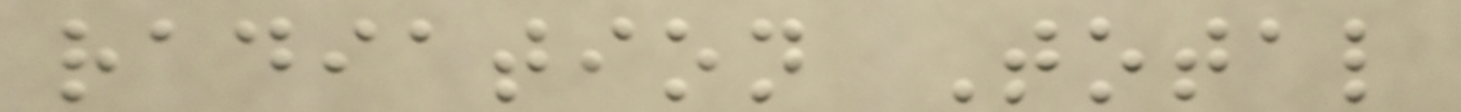radiation Total
